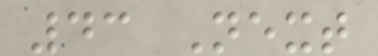43 Next
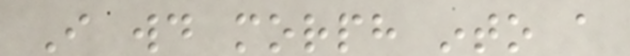I would morph into a
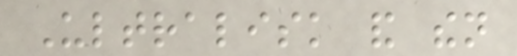Ultralisk and then
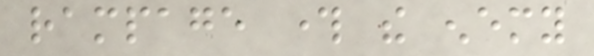rampage through the enemy
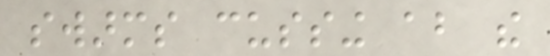swarms cussing about the
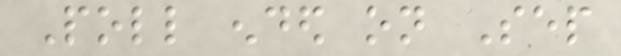Poll ended on Sep
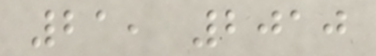21, 2010
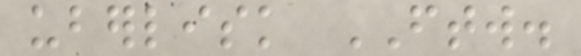uberlisk FTW.
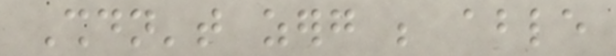Shouldn't zerg be able
